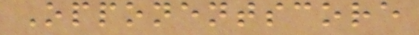Opponentscore
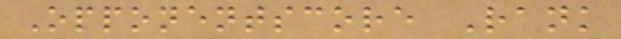Opponentscore Rank
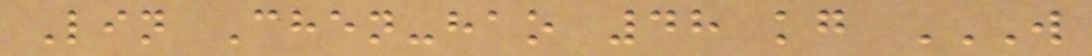Lin Chen-hao 48 kg W
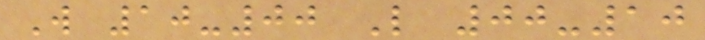W 10-00 L 00-10
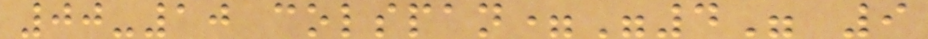00-10 colspan="4" 9
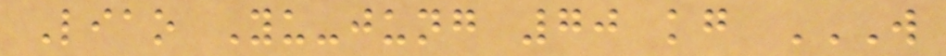Liao Yu-jung 70 kg W
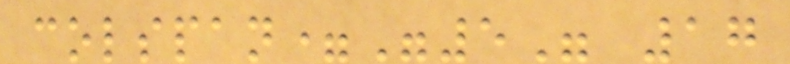colspan="5" 17
